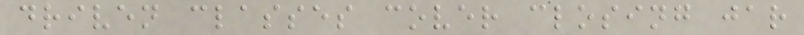driven classes cover closing jar
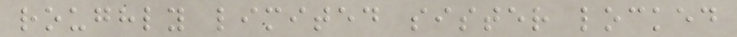roughly limited sister locked
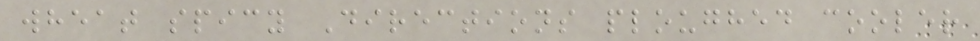wheat spicy Directions ploughed cooler
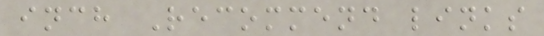inch Recommend links
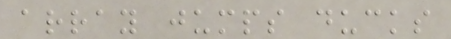array jumps ducks
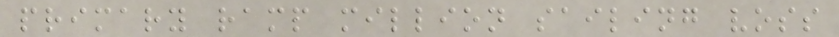primary ramp million sailing voss
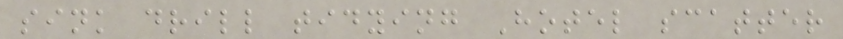sink drill tidying Hotel scatter
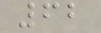62
